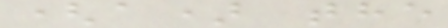(a) the
